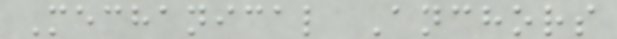Mechanical Anchors
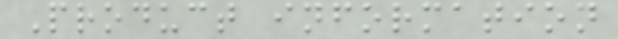Product information
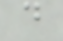d
